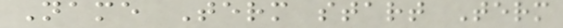Name Term start Term
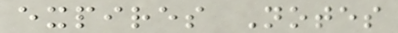expires Notes
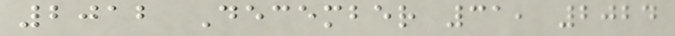2012 December 31, 2024
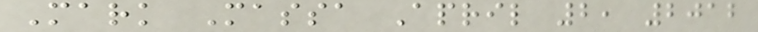Mark Massa April 2, 2012
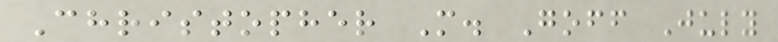Christopher M. Goff July
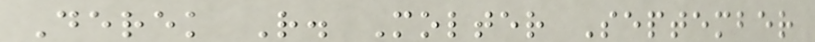Derek R. Molter September
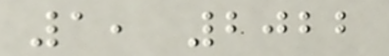1, 2022
